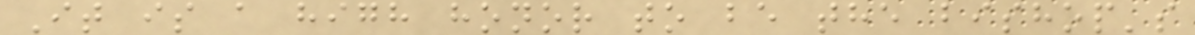It is a high honor to be the bishop's
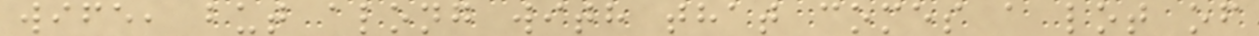wife, but along with that comes a lot of
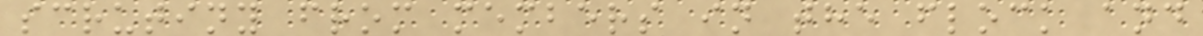scrutiny from members in the flock and
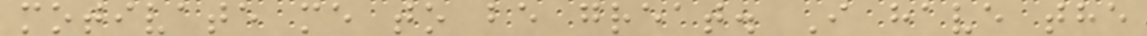motivate me to be great. I have the
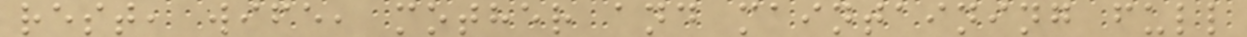rest, wife, mother and maintaining full
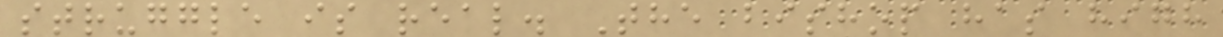struggle is real. The bishop has high
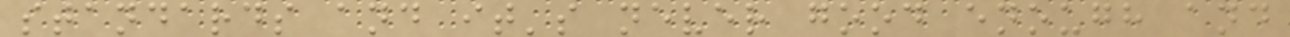standards and it's never good enough and
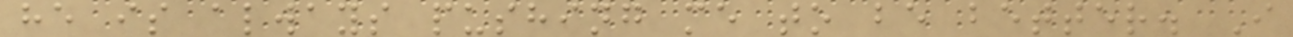he is always pushing me to be better. I
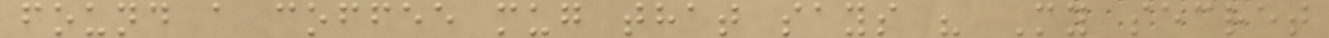found a coffee mug that says " My secret
